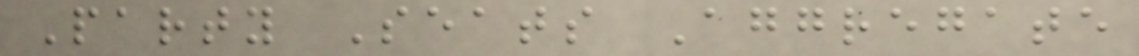Party Seats Aggregate
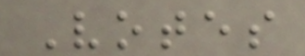Votes
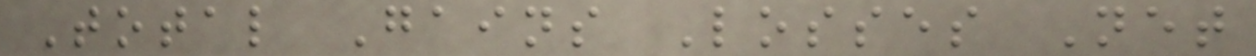Total Gains Losses Net
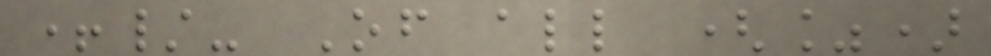+/- Of all (%)
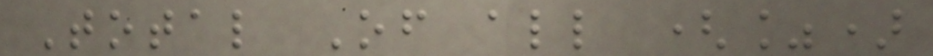Total Of all (%)
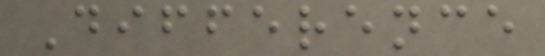Difference
